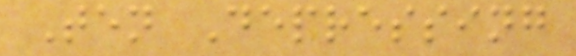Ten Depressing
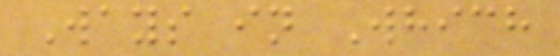Ways in Which
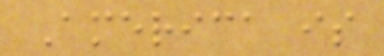America is
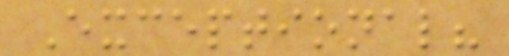Exceptional?
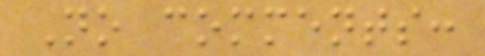No comments:
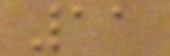11
